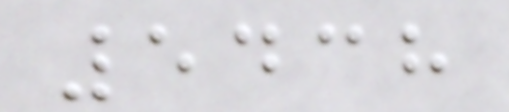5438
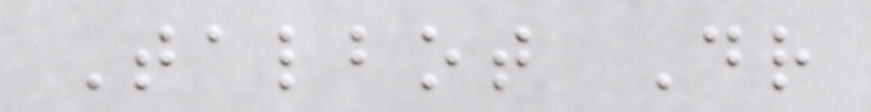Talbot Dr
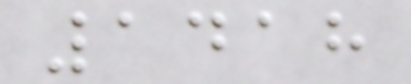1418
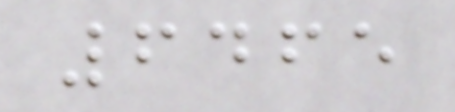6465
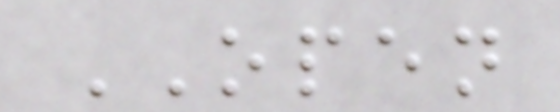OPEN
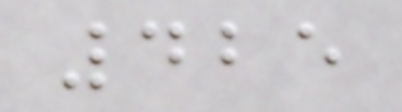425
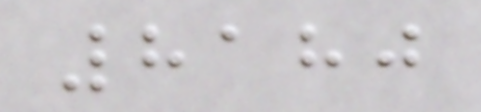8180
